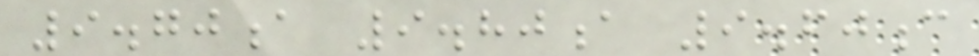9.70a 9.80a 9.60c
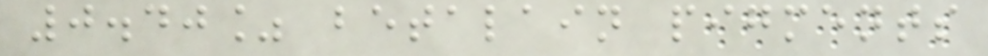0.40% betalain pigments
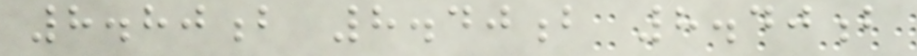8.80b 8.40b 8.40b
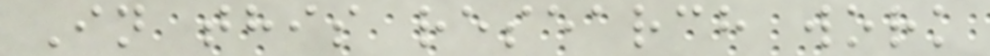In this research work
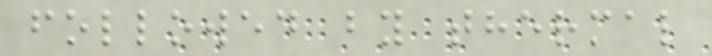followed by thermal
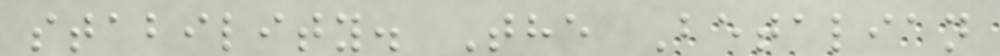stability. The Betalian
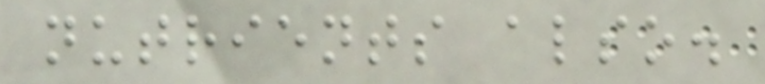nutrients also.
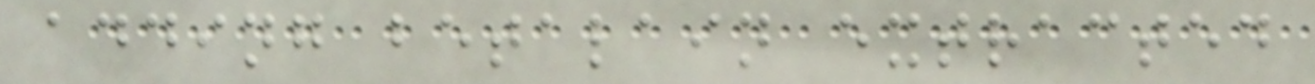adding betalain extracted
